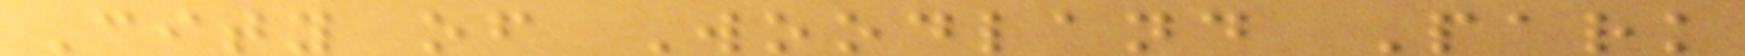City of Woodland Park
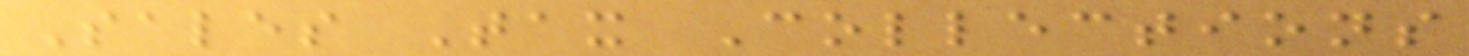Sales Tax Collections
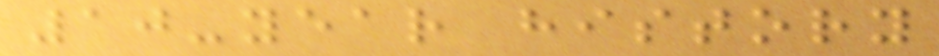10-year history
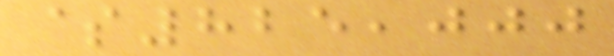$825,000
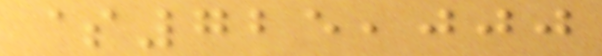$725,000
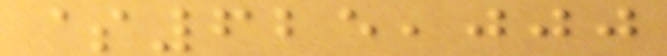$625,000
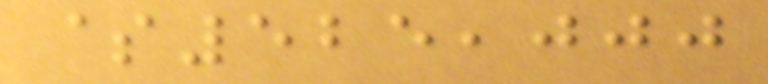$525,000
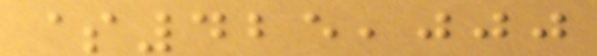$425,000
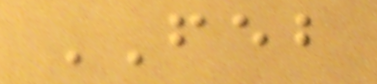FEB
